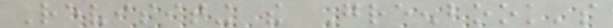Revisiting the Greenbook's
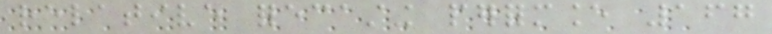relative forecasting performance 167
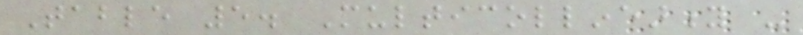Table 5. Multicollinearity -
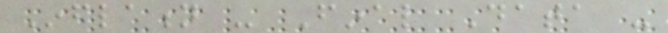Inflation - Final Data -
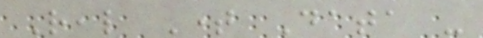Real Time Data -
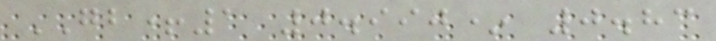GB+1 0.990* 0.83
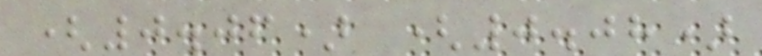(0.06) (0.08)
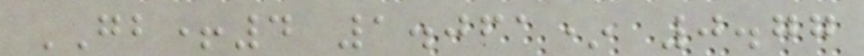GB+4 1.061* 0.77
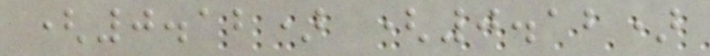(0.12) (0.12)
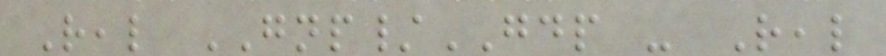Real GNP/GDP - Real
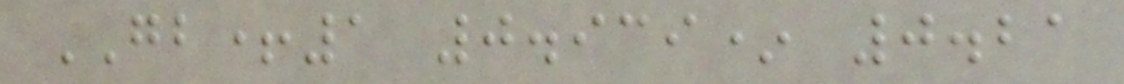GB+1 0.939* 0.21
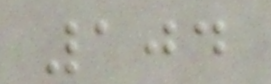104
